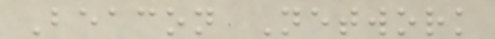Beacon Network
